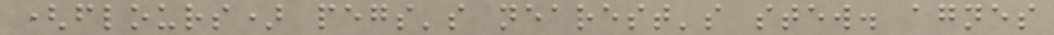(flours) pegs's nearest's stew. agnes
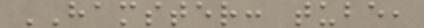HAMSTER: tube,
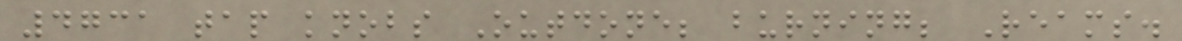4731 tap knobs Outdone; burning; Reams.
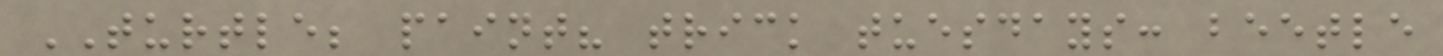TURTLE; paint? trick tuesdays: beetle
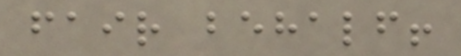fair behalf!
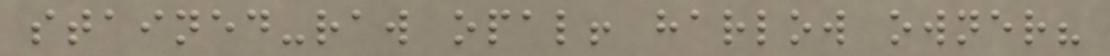stained-raw opal! harlow owner?
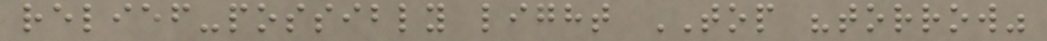relief-possibly light TOP "torrow"
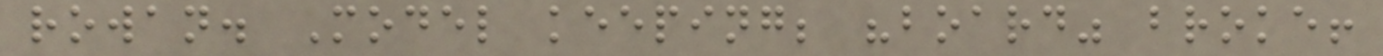rowan. Model keeping; "board" broke!
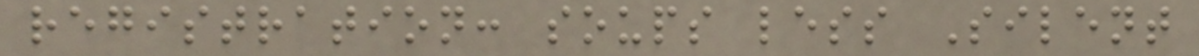registration: soups less Silent
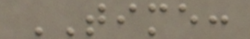TIME:
